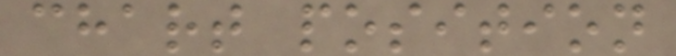chart position
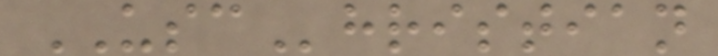USChristian
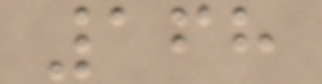168
